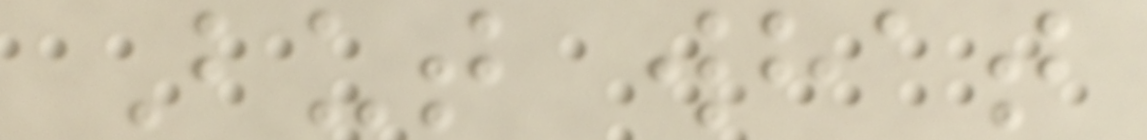But what
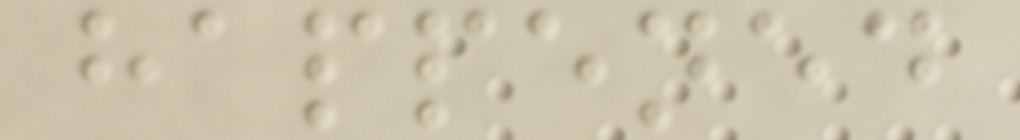happened
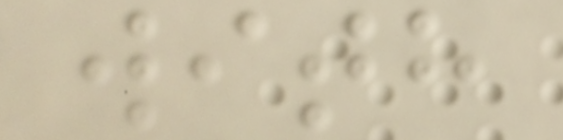with
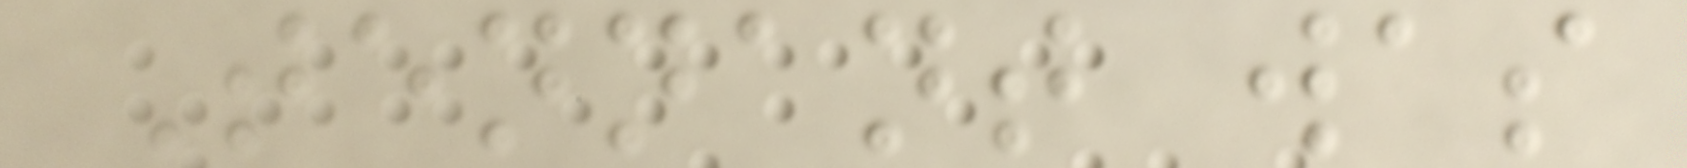Tennant was
